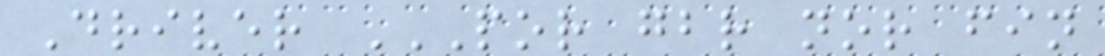Driver POR GBR NOR FIN
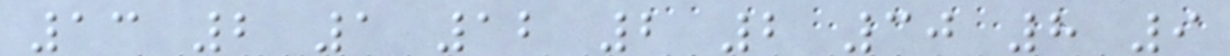13 2 1 12 2 2 30 8 9
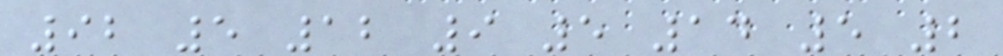92 5 12 9 5 14 5 2
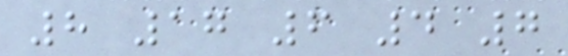8 17 6 4 7
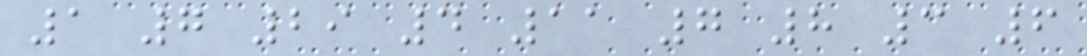1 7 29 4 11 7 8 3 6
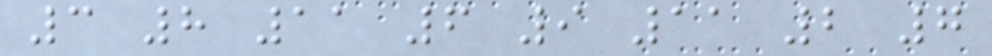3 8 11 6 9 11 2 7
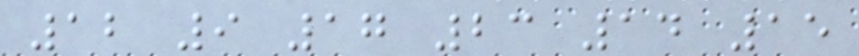12 9 17 23 14 15
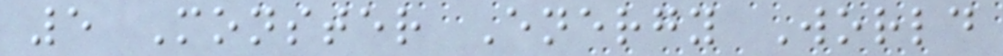5 Monster Energy World
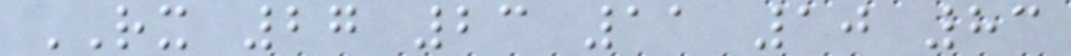RX 27 23 11 10 83
